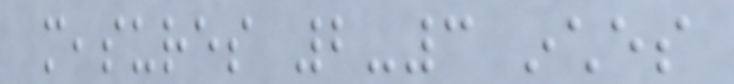measures 2-3 inches
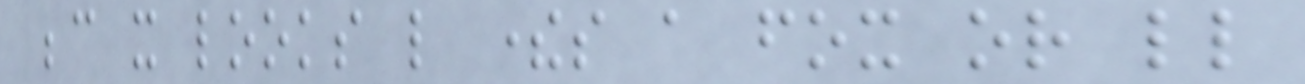because it looks like theres a fox or little
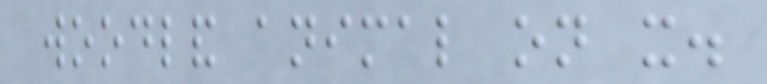woodland animal on it.
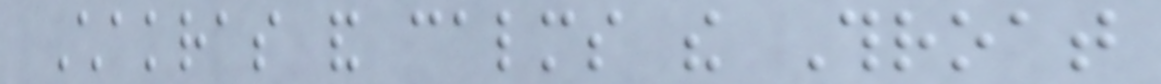Chakras and calms the Throat
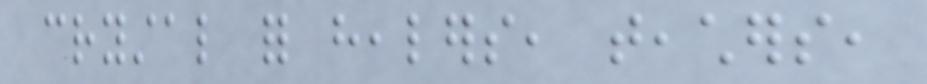crystal for healers, teachers,
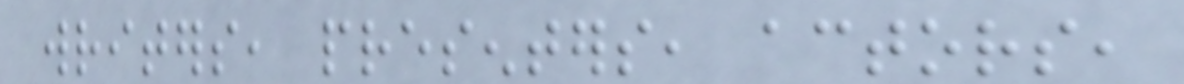writers, presenters, actors,
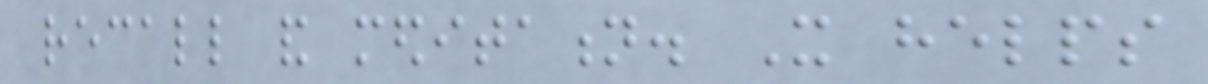recall and meditation. It helps
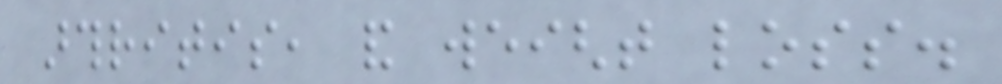arthritis, and weight loss.
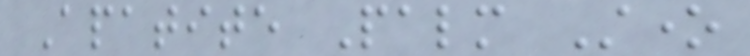Apatite Palm Stone
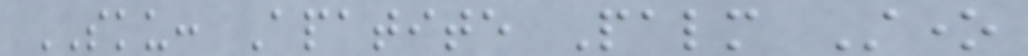SKU: Apatite Palm Stone
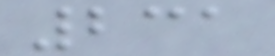231
